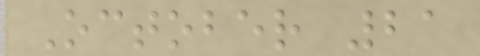October 21
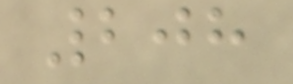208
